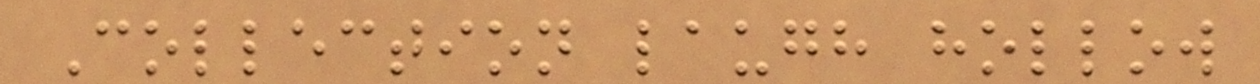Collection laugh hollow
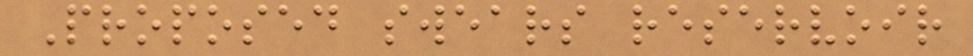Proposed swears reservoir
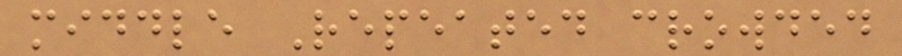middle Repeated crowded
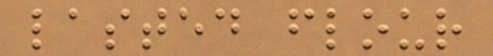lasted flour
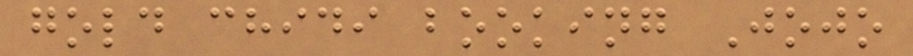gold chidi booking Jojo
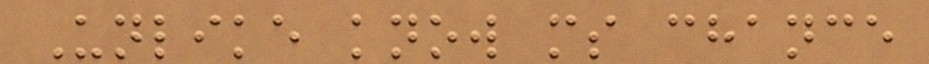Unlike know ms chance
